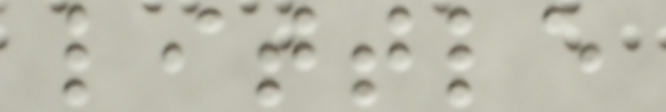little
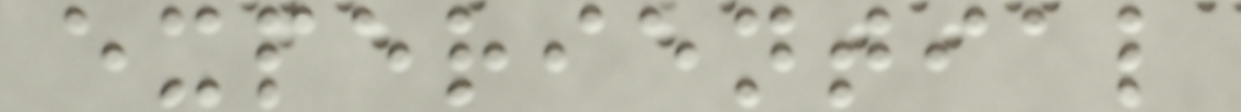experiential
